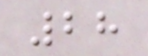28
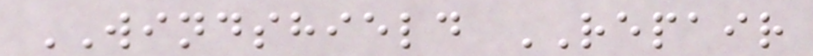WINDSHIELD REPAIR
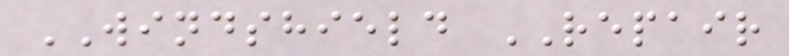WINDSHIELD REPAIR
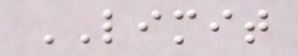LIMIT
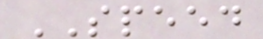SPEED
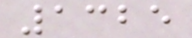1325
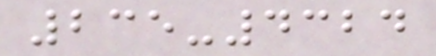235-4324
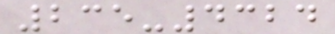235-4324
